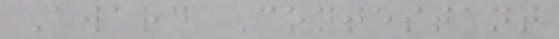Award Contestant
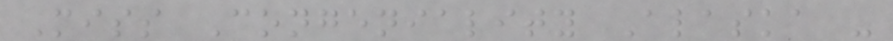Miss Congeniality Alaska -
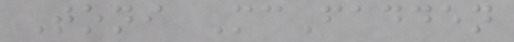Toni McFadden
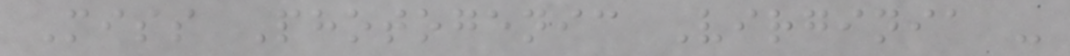Miss Photogenic Virginia -
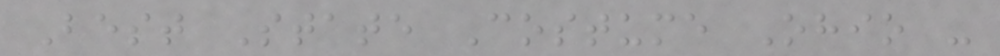Best State Costume Ohio -
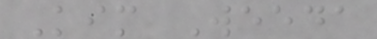Kim Weeda
